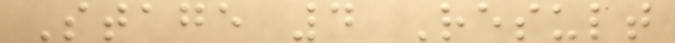Stage 4 Result
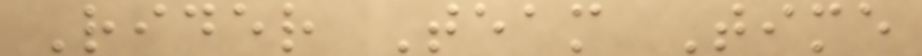Rider Team Time
